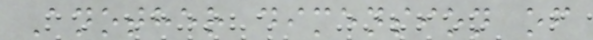Another dimension of
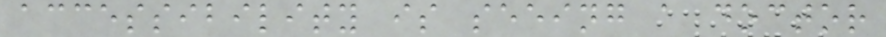accessibility is seeing a doctor
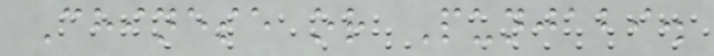Chinese or Punjabi.
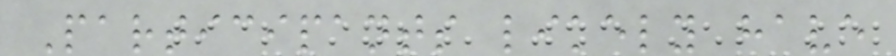Participants likely have
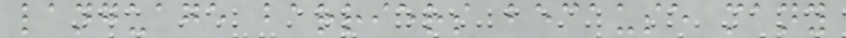language barriers because many
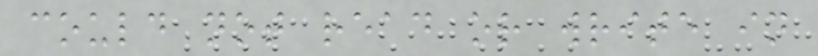could not read or write in
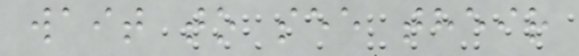wait to see their
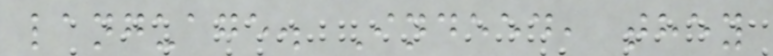language. Indeed, they
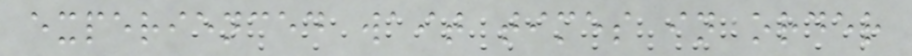experienced wait times in order
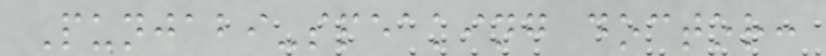Punjabi-speaking doctor:
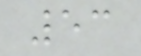53
